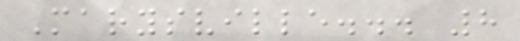Marysville... 8
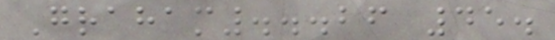Graham...26 45.
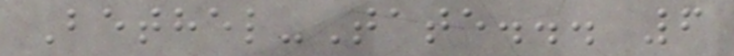Bethel-Tate... 6
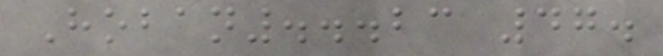Hoban...23 47.
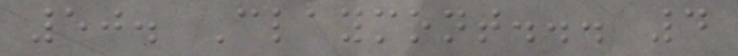50. Claymont... 4
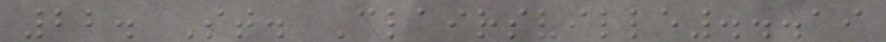22. St. Clairsville...19
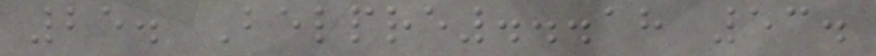25. Belpre...18 53.
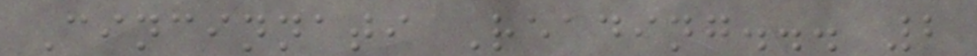Cincinnati Reading... 2
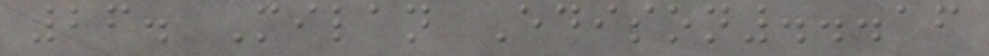26. Milan Edison...16
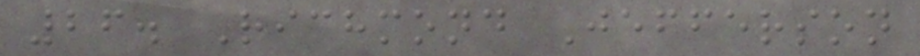26. Richmond Jefferson
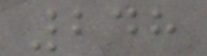248
